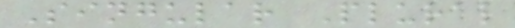Singular Plural
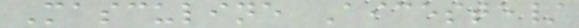Masculine Aiceste/
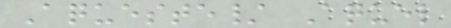Aqueste/ Aquel
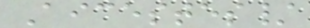Aicestes/
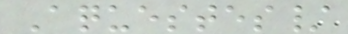Aquestes/
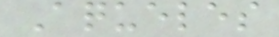Aqueles
